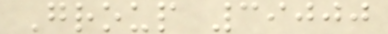Group 39000
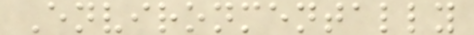Environmentally
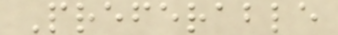Preferable
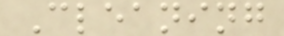Cleaning
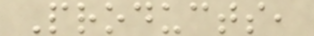Products,
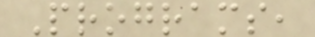Programs,
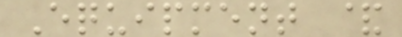Equipment &
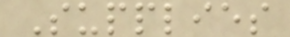Supplies
